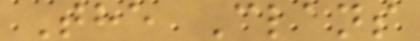The Clans
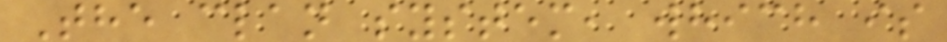The clan system, which is
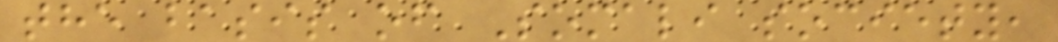the basis of Somali society,
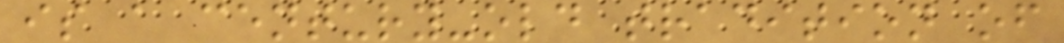is a century-old tradition of
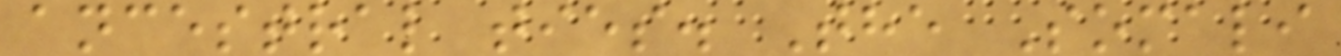ancestral ties. The Somali
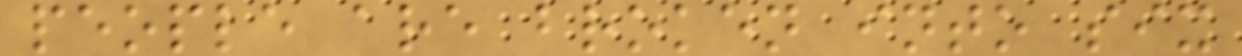people are broken into six
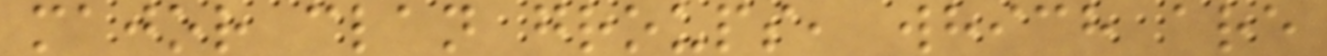major clan groups, which are
